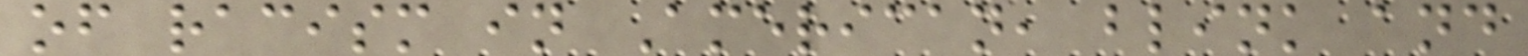of racism in American, blink and
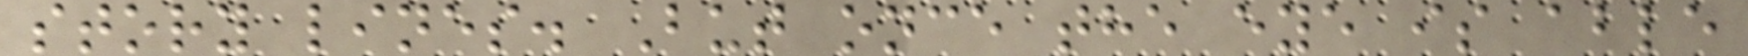story lines. But once the eye is able
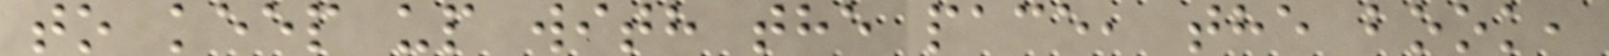to keep up with the pace, the book,
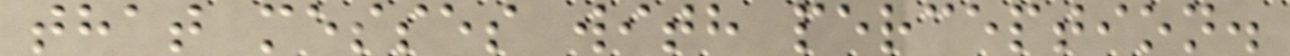that messes with perception.
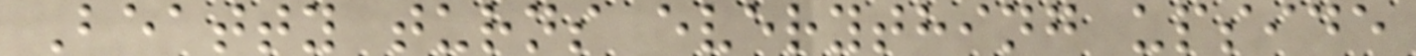Beatty turns everything upside
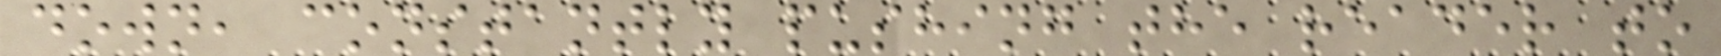down, constantly pushing the reader to
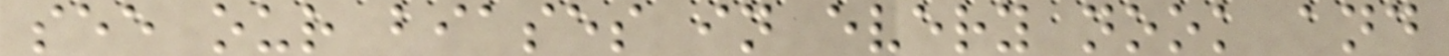see our biases in every nook and
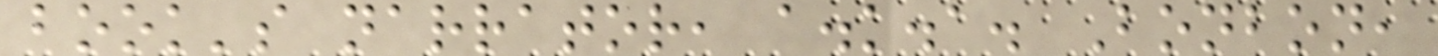book's narrator, a.k.a. Bonbon,
